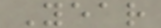Year
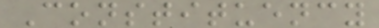Constituency
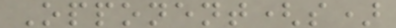Opponent(s)
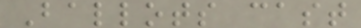Ballots cast
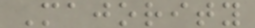Majority
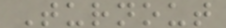Turnout
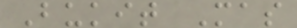Bukit Mas
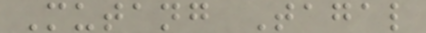Mutang Tagal
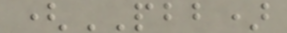(PBB)
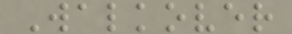Walkover
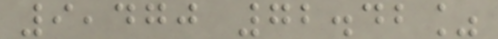9,470 72.42%
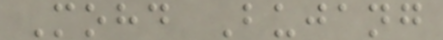Mohd Bujang
